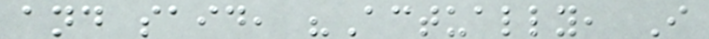and said, "Actually, I
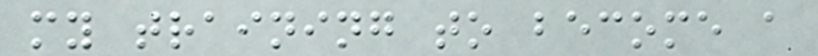my training to become a
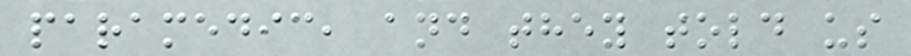paramedic, and they told us
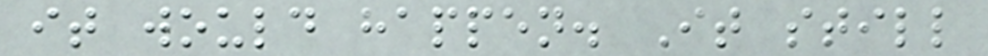it would happen. It still
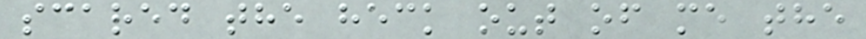scared the heck out of me the
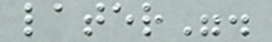later".
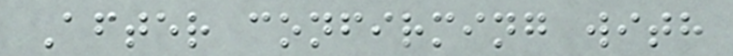After confirming with
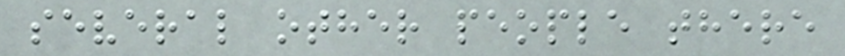several other people there
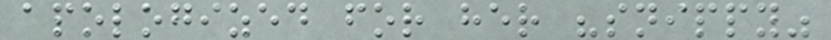apologized for her "snippy"
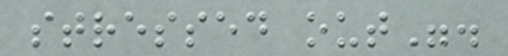stressed out".
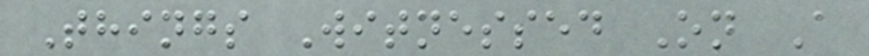Things Witnessed On A
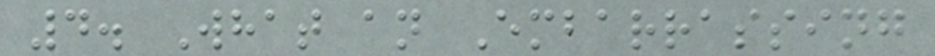4. What an Embarrassing
